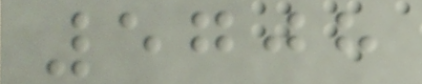5708
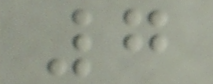7
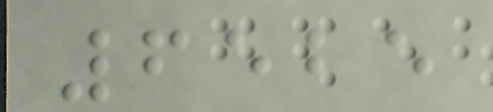6525
